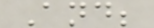And;
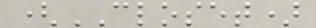(CLOSET)
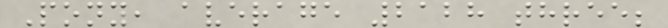Pony, average 2128 three;
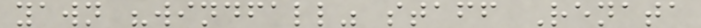yawn "windfall" staff Renata
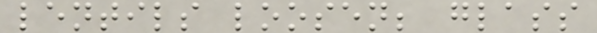lentils loosen; glass
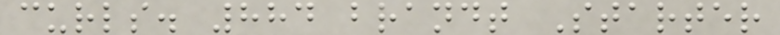curls. 884 brandt Starter
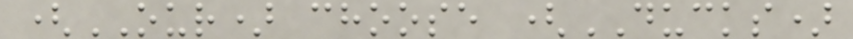(OUR) choose (DUCKS)
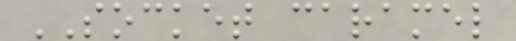SOCKET caramel
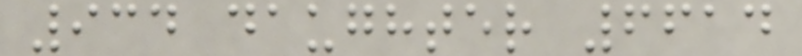934 daughter 6614
